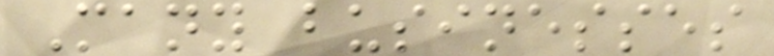Many businesses
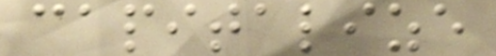capitalize
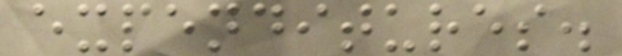expenditures.
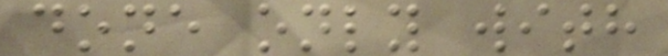done only with
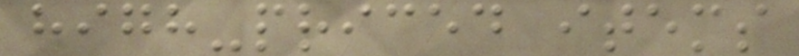high-priced items
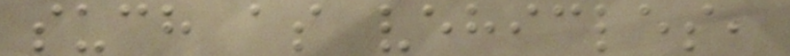such as vehicles,
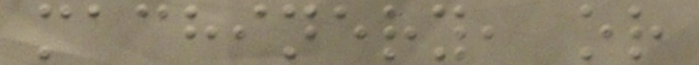machinery, or
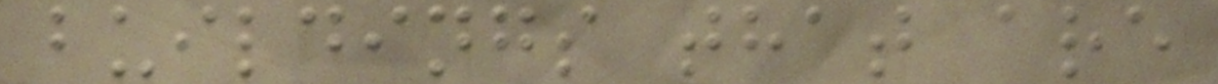buildings that are
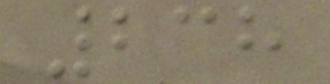238
